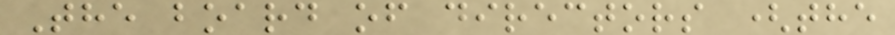The board of directors (the
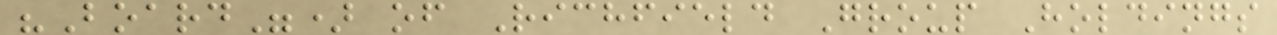"Board") of Richfield Group Holdings
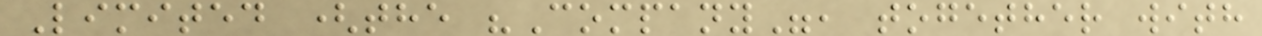Limited (the "Company", together with
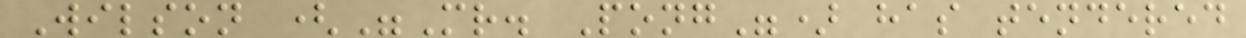Wilson ("Mr. Pong") has tendered
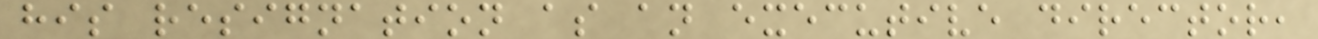his resignation as an executive director,
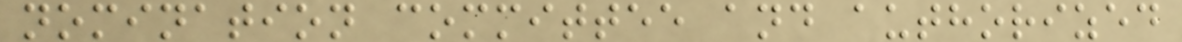nomination committee and authorized
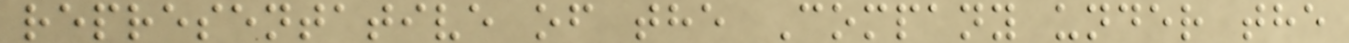representative of the Company under the
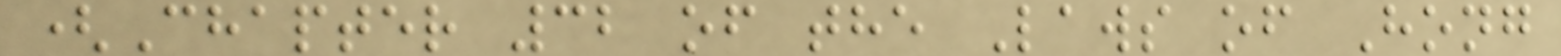(Chapter 32 of the Laws of Hong
